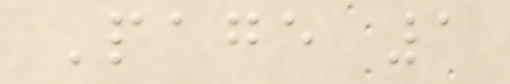Page 1
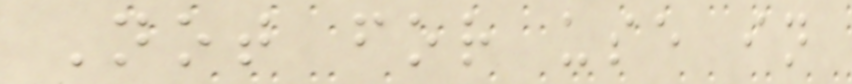Not for use in
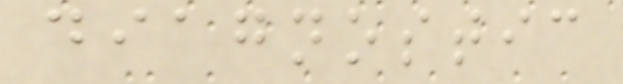diagnostic
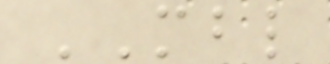MBL
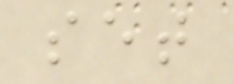set
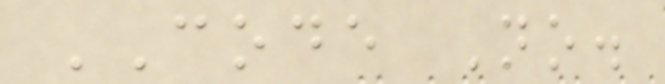CODE No.
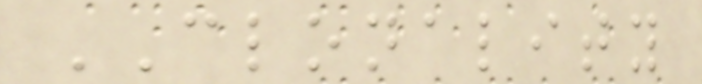CLONALITY
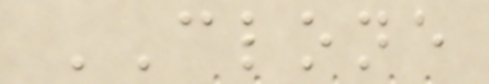CLONE
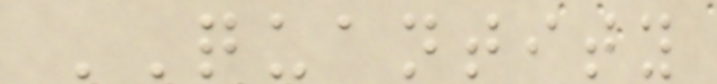QUANTITY
